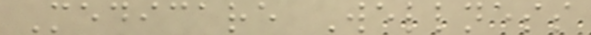Medicare Wellness
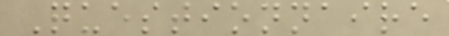Questionnaire
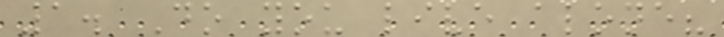1. Do you live alone?
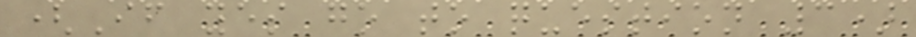(If yes go to question 3)
